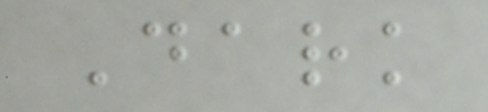Dark
